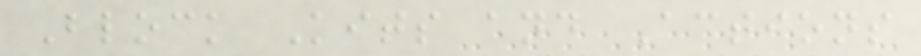Block Kits and Actions
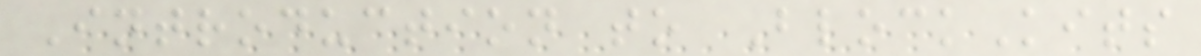Introduction to BlockKits
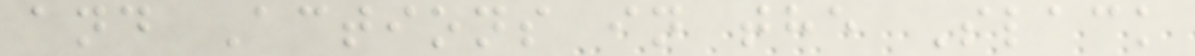and Actions in the Slack
